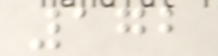172
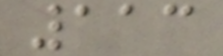113
